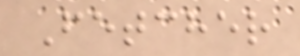Fetcher
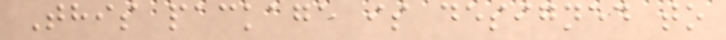This package is designed to
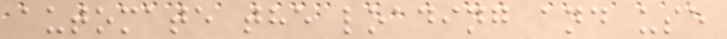automate the loading and use
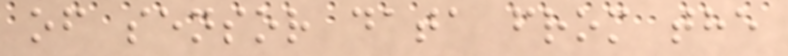of sensor data from the
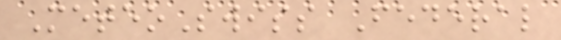MeteoSwiss Federal
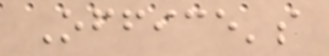Office's
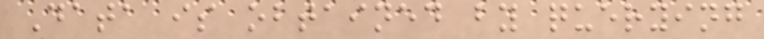Data is obtained by querying
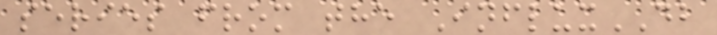series from the InfluxDB
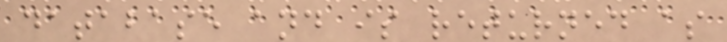database and is returned as
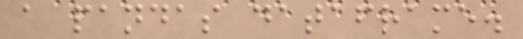a pandas dataframe.
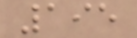195
